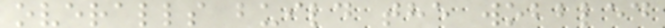overalls build the wobbled
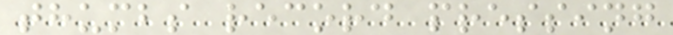thumbs record pressing
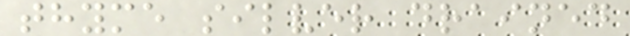thyme silver drained
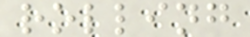rolling
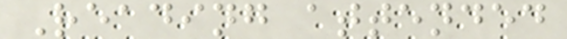Reading attended
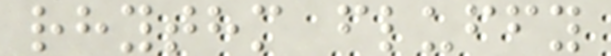rhythm fluffy
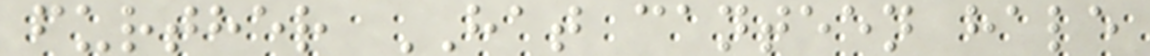further HAT canteen hale
